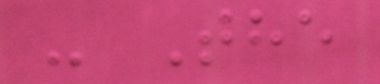- The
